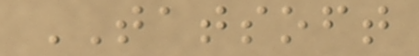TATSOFT
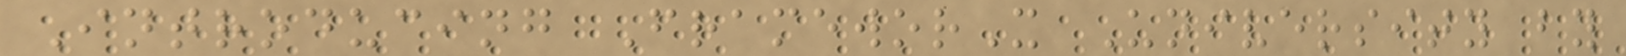Introducing FrameworX University by
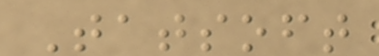Tatsoft
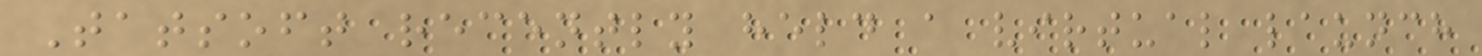Tatsoft recently held a virtual launch
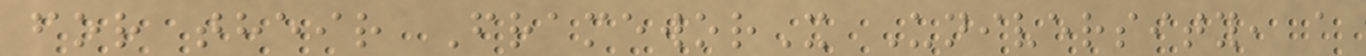for their FrameworX University, a
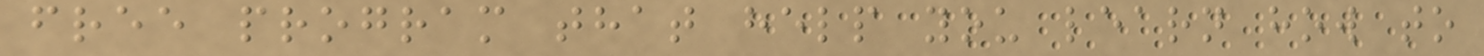free program that help you learn how to
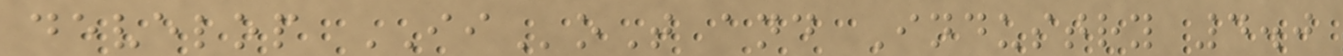develop IIoT and Industry 4.0
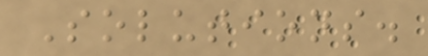Solutions.
